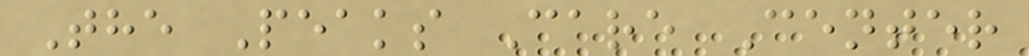The Peaks Care Center
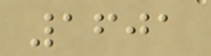1601
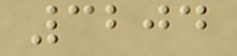3204
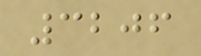3206
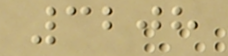3208
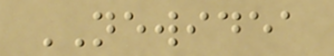NEWIDEA
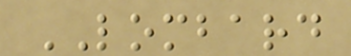LOMBARD
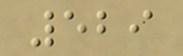529
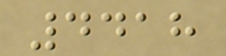4418
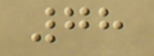78
